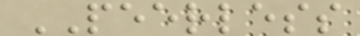PEERLESS
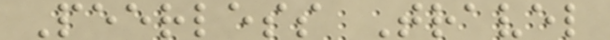Peerless Travel
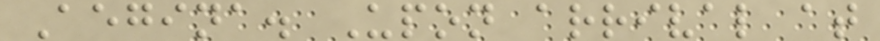Aegina. Upon arrival at
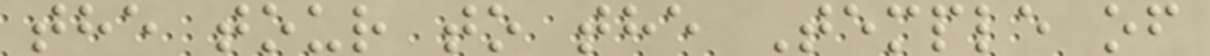the tour to the Temple of
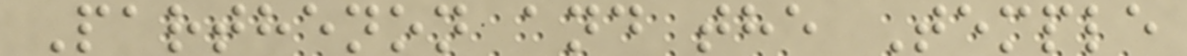Parthenon and the Temple
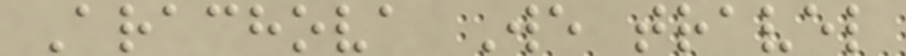Arachova We travel
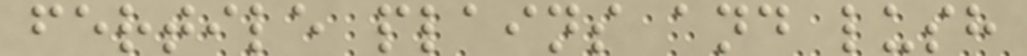fertile plains and lush
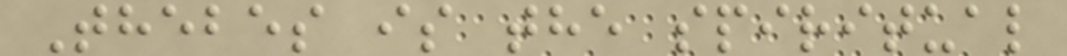Thebes is the spiritual
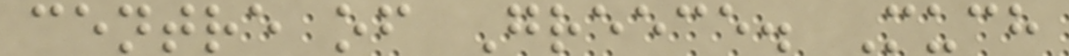centre of Greece. Much
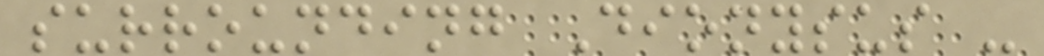surrounding Dionysus -
